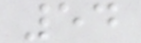54
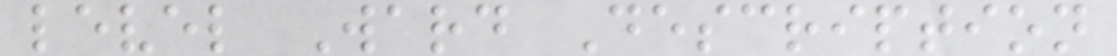level Ward Description
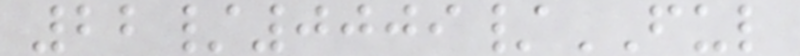22/0009/FUL
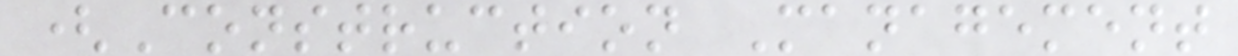(Construction Management
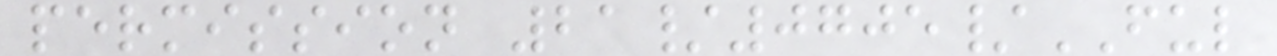permission 21/0705/FUL
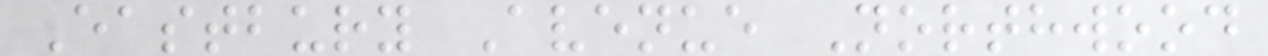Eastbury Avenue Northwood
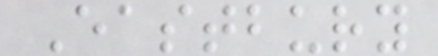Eastbury
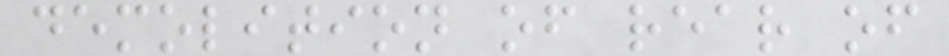demolition of rear of
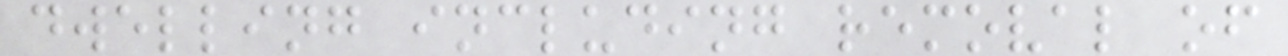dwelling including removal of
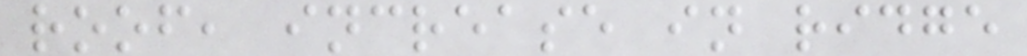roof, increase in ridge
